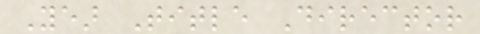Year Title Director
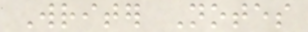Writer Notes
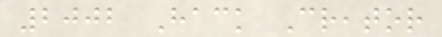2002 Hack Creator
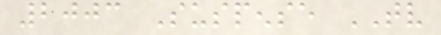2003 Suspense TV
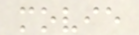movie
